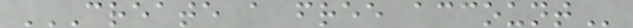CREATE A FREE ACCOUNT
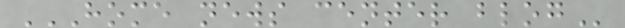HOME NEWS CENTER BLOG
